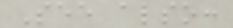See also:
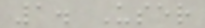1. User
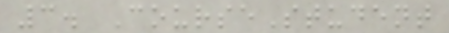3. CourseStudent
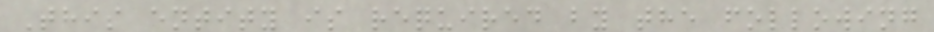This entity is required by the following
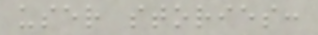user stories:
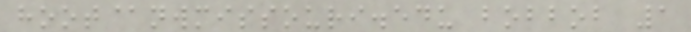hoot@nwmissouri.edu bobbob 1
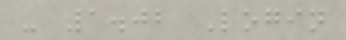- 1.02 Login
